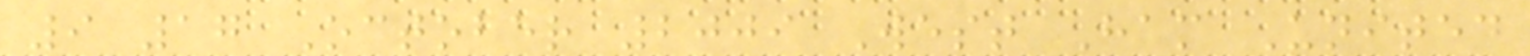9 17 October 2009 West Ham United
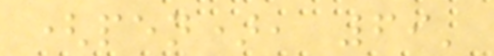(pen), 69'
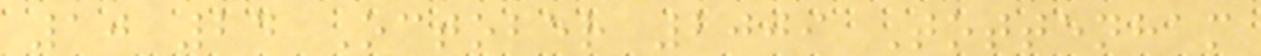10 24 October 2009 Tottenham
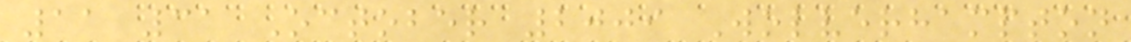11 31 October 2009 Wolverhampton
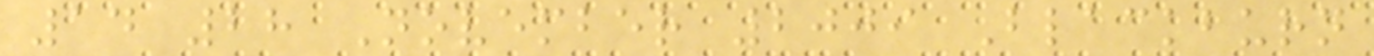14 28 November 2009 Blackburn
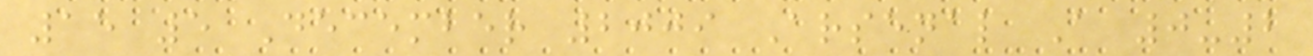15 5 December 2009 Arsenal A 0-2
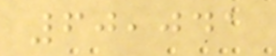60,041
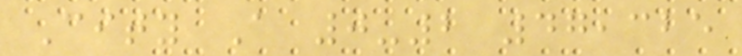City A 0-2 47,325
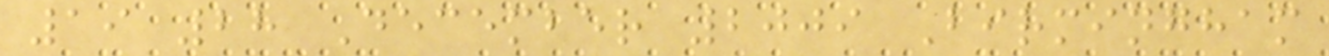19 28 December 2009 Birmingham
